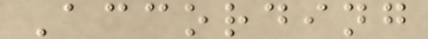According
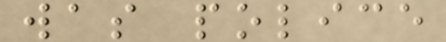was police
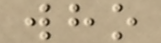who
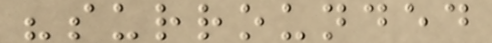"surrounded
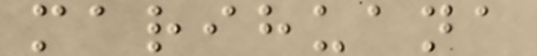marihuana
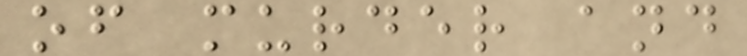of murder and
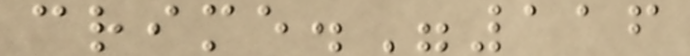crime."116
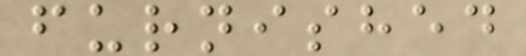furnished
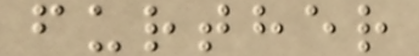further
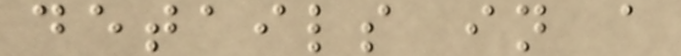details in a
